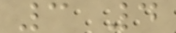3 4
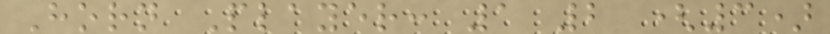Horn Player: 1 2 (3)
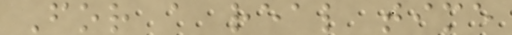For a real time
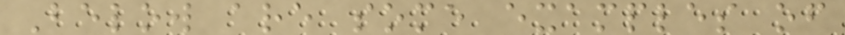Below are some examples of
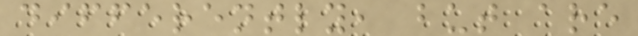differently, but are
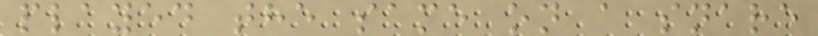played the same on a snare
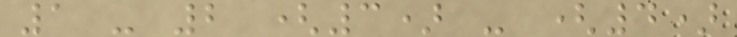1 - 2 (3) - (4)
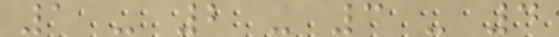1 - 2 - 3 - 4
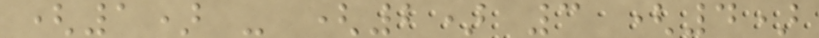(1) - (2) 3 (4)
